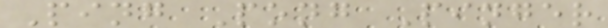Ping Pong Pinger
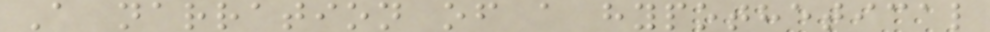A narration of a hypothetical
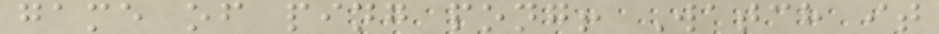game of ping pong! Watch it
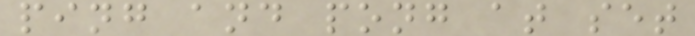ping and pong at set
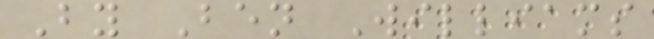By Ben Williams
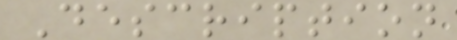Description
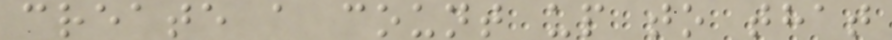create a count up to that
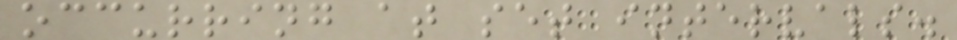occurring at set intervals.
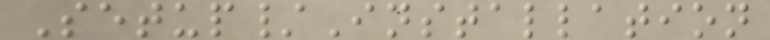Setup/Installation
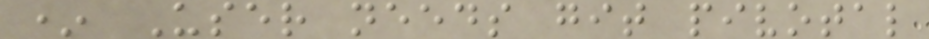* User needs git pivotal
